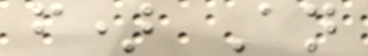f) An
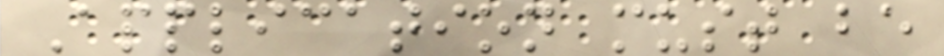Application must be
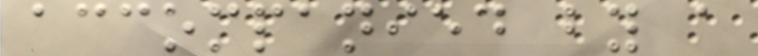accompanied by a
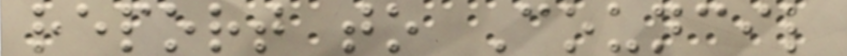report to Council
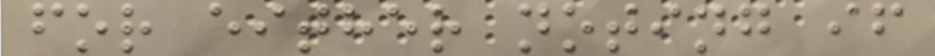for either noting if
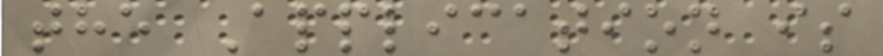the Application is
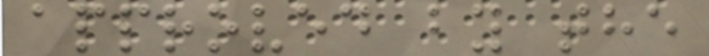approved by the
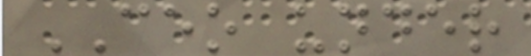CEO under
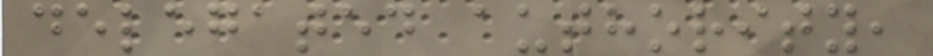delegated authority,
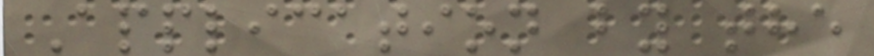Application by the
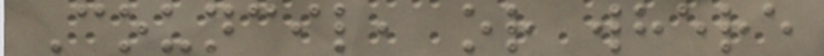Council, or where
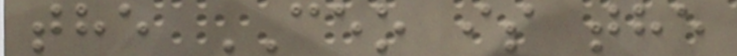the CEO is the
